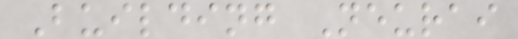Building Neurai
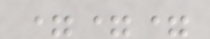===
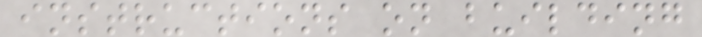instructions on building
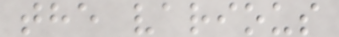the various
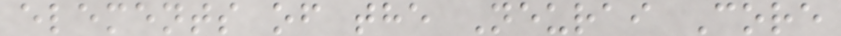elements of the Neurai Core
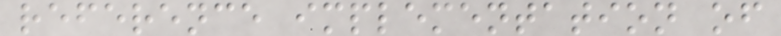reference implementation of
